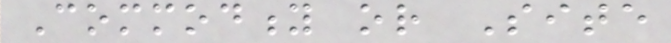Commodity or Site
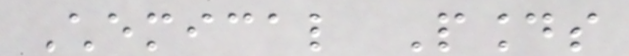Chemical Pounds
